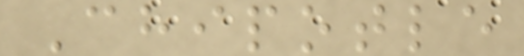Chipotle
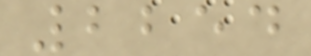2254
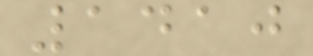1410
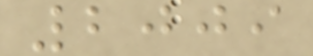2009
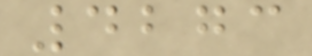4273
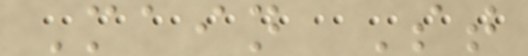Main St
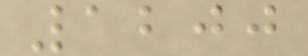1200
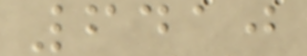6410
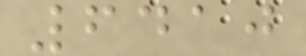6410
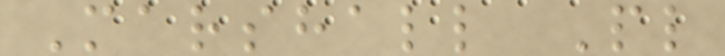Marshall Pl
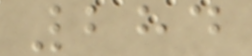284
